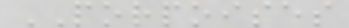PORPOISES
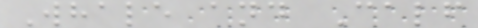Whale and Calf
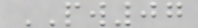PW07
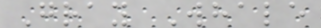Gray Whale
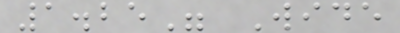1.25" Wide
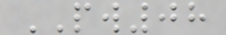PW08
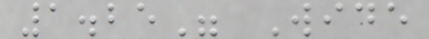1.25" Wide
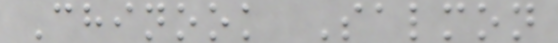Chinook Salmon
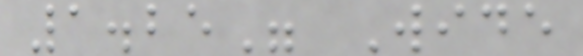1.25" Wide
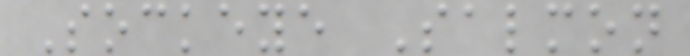Sockeye Salmon
